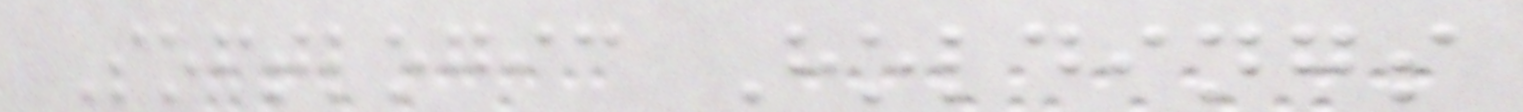Softlogic Holdings
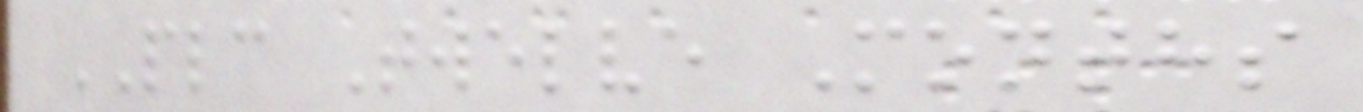PLC Twelve Months
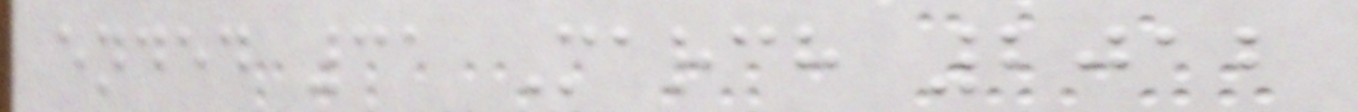ended 31 March 2012
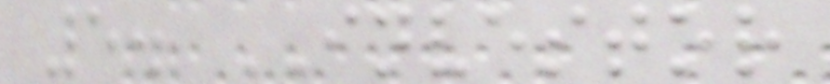5. INVESTOR
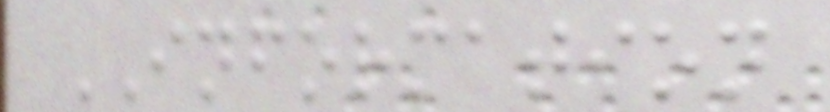INFORMATION
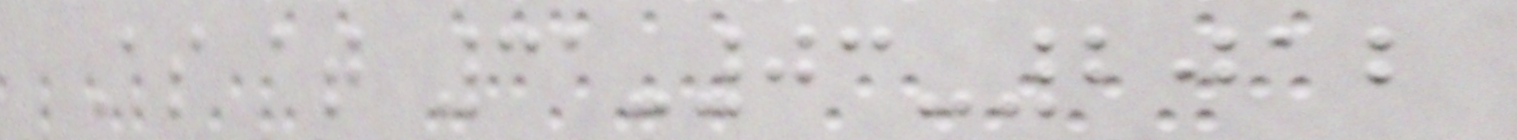As at 31-03-2012
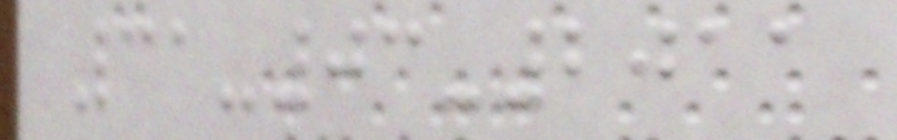31-03-2011
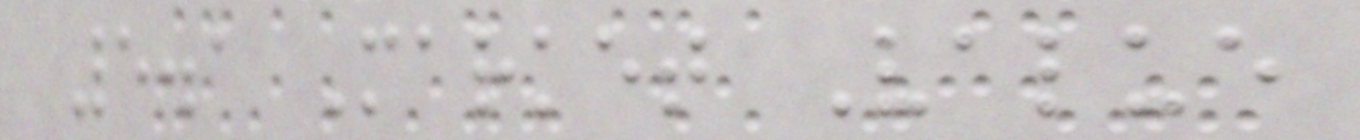5.1 Market Value
